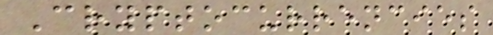Cryptocurrencies
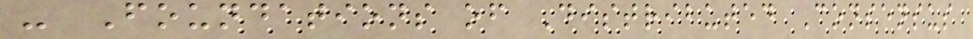- Foundations of Distributed Consensus
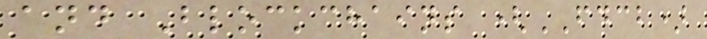and Blockchains (FDCB)
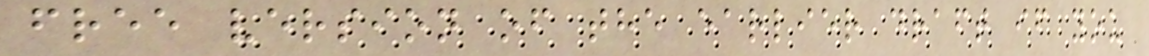free version of the earlier draft if you
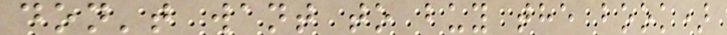don't want to buy the book)
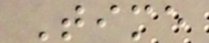Time
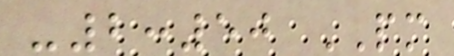-2:50 PM
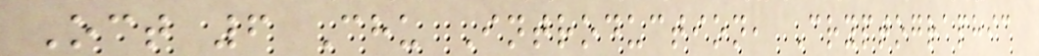Oct 6 Chu Introduction, Cryptographic
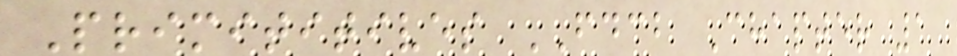Primititives FDCB Chapter 1
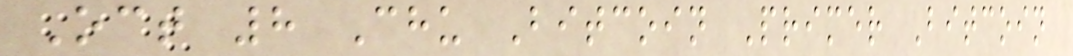Oct 8 Chu Bitcoin Primer Bitcoin
